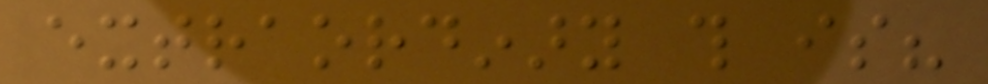extraordinary this is?
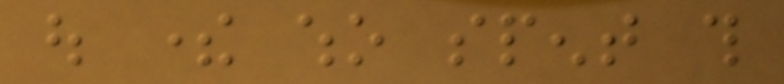out there who spent this
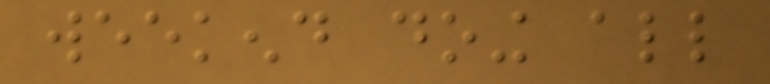weekend doing all
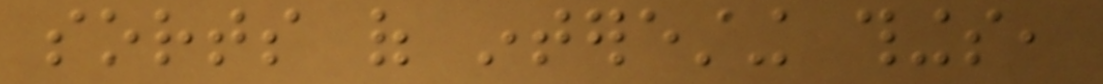sorts of interesting things,
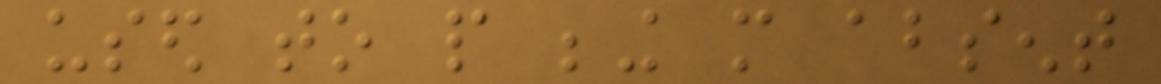used to people being more absent
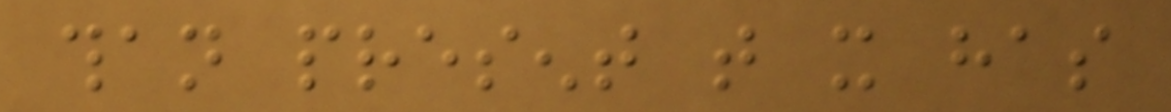than present that it has
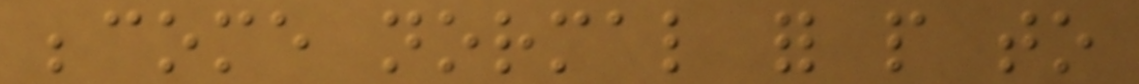become normal for people to
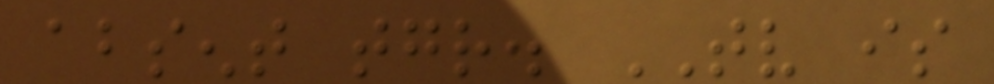absent together. TV is
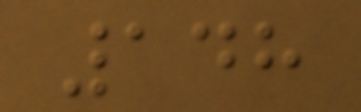148
